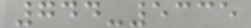744-5335
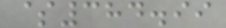$384.99
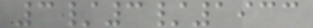3/3/1933
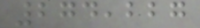274,227
